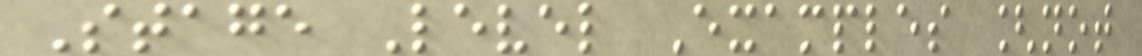Stage Level Examples [not
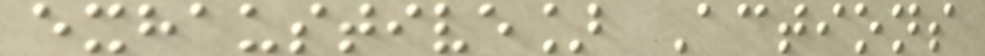exhaustive] Actions
